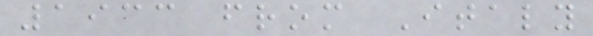1933 from Italy
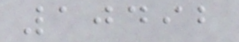10492
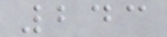243
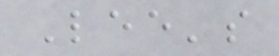Lee's
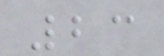23
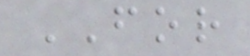FOR
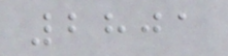2801
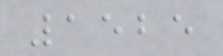1525
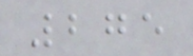275
